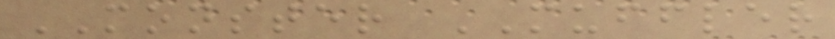MONSTER MUFFLER
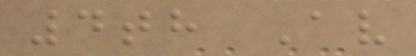4th Av
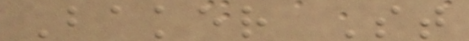Baker St
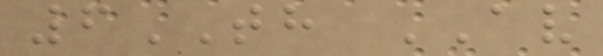6TH AV
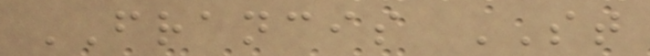FRANCIS ST
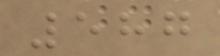587
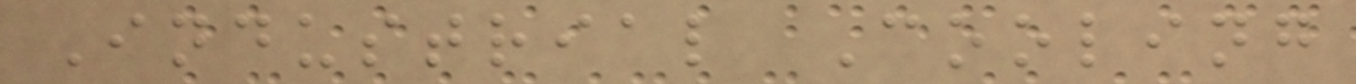Industrial Cooling
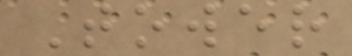Tower
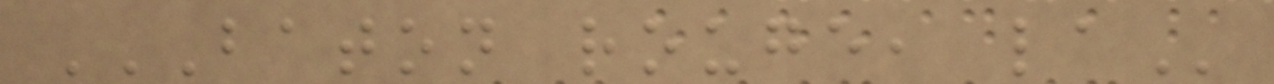BATON ROUGE, LA
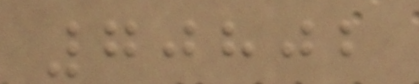70802
